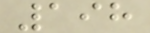198
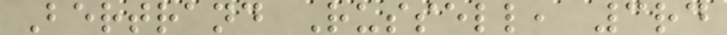Bertrand Russell, 3rd
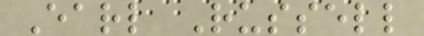Earl Russell
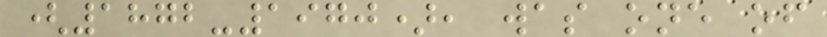(1872-1970), was one of
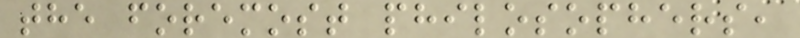the foremost philosophers,
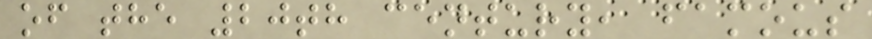of the 20th century, famous
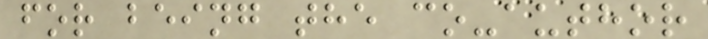for being the co-author
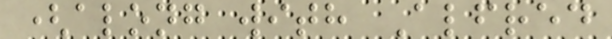(along with Alfred
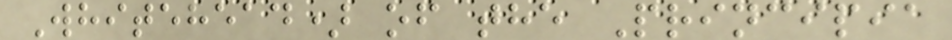Whitehead) of the Principia
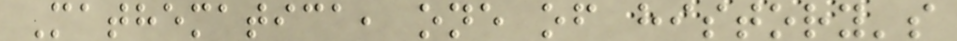Mathematica, one of history's
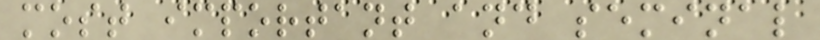most important and seminal
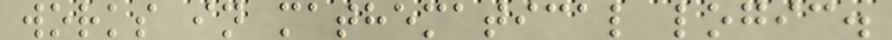works in mathematical logic.
